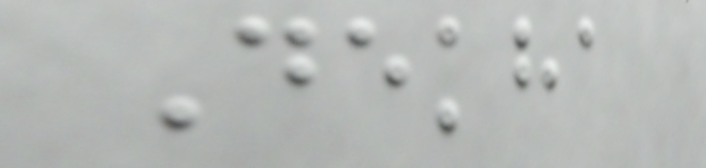Dekha
